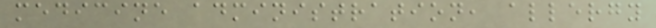medicine administration, allergy
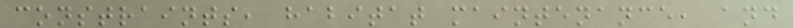constraints, habitat maintenance, and
